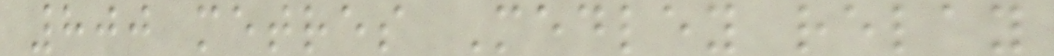800 metres Medley relay
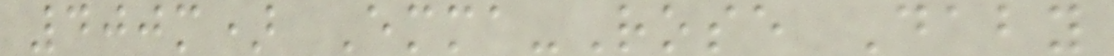400m) Emma-Rose Daby
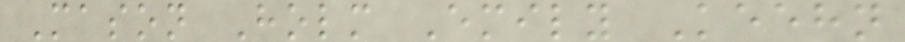Mason Holm Emily Keehn
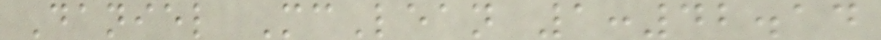Daniel McLean 1:42.14
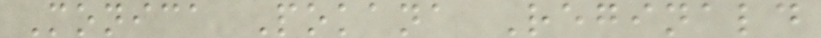Monica Pokana Reginald
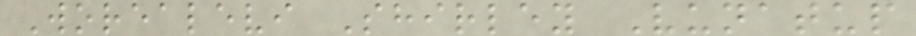Worealevi Shirley Vunatup
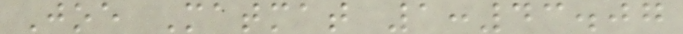Joe Matmat 1:43.07
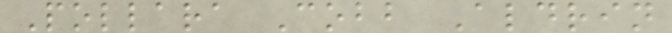Pollara Cobb Aldrin
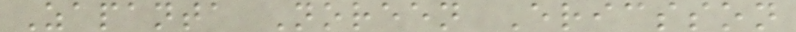Zapanta Noreen Ericsson
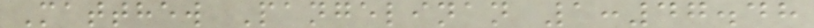Matthew Pangelinan 1:47.48
